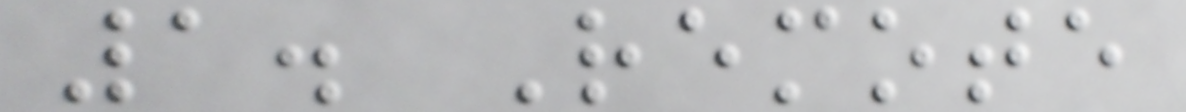1. Remote
